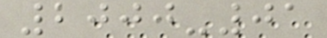2000-01
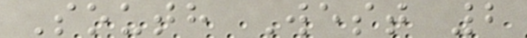South West 2
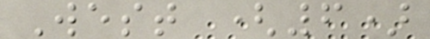West (6)
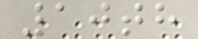10th
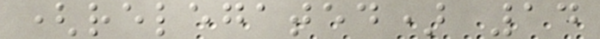(relegated) 14
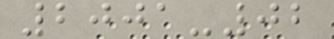2001-02
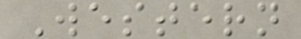Western
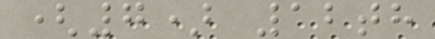(7) 12th
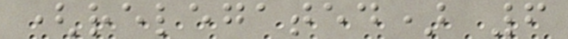(relegated) 6
